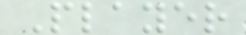Player
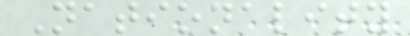Nationality
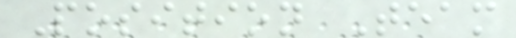Position Team
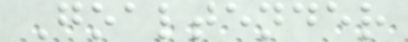Goaltender
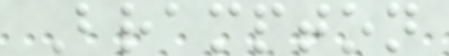Brampton
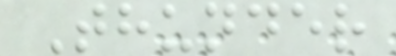Thunder
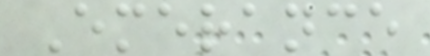Emerance
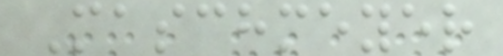Maschmeyer
